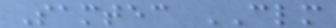Samtec CLM
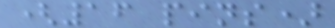(16 pins)
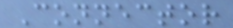Connector
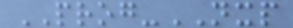PROG-NXP
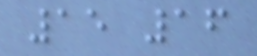15 16
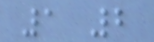1 2
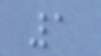1
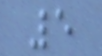5
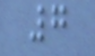7
